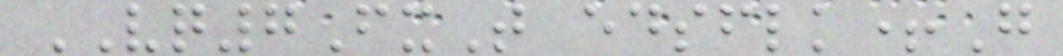VQ7FxT edsflk+G
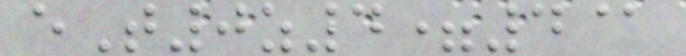eT0z4=4@
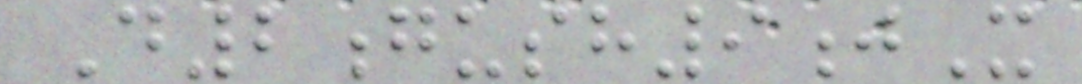D2gush9jX
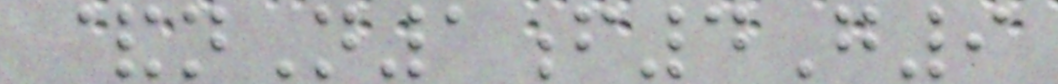&nN1f4G9
